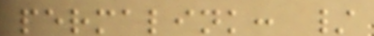permalink: /
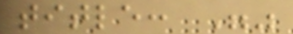title: ""
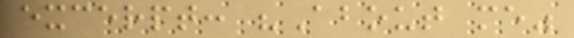excerpt: "About me"
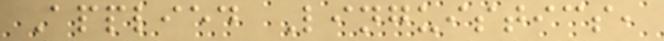Applied Linguistics,
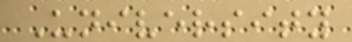University
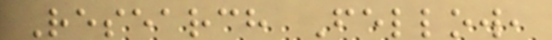Research Fellow,
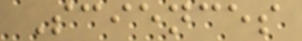Sciences
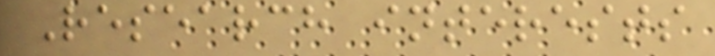Research interests
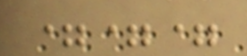===
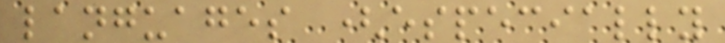languages (especially
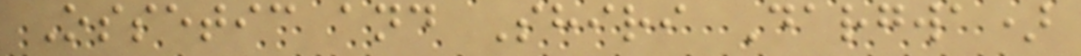Ossetic and Shiri Dargwa)
